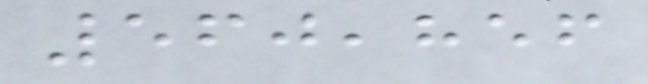560,856
